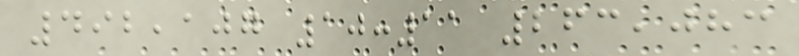492,107 10:11 263,083
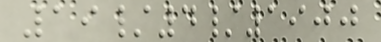19/4/1900
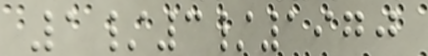1/3/1970
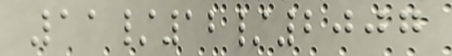11/12/2007
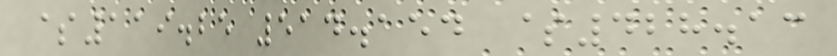$119.25 514.154 $428.13
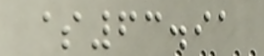$63.91
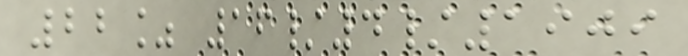22% 16/4/1909
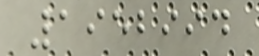1952994
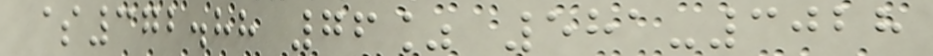$372.88 76% 581-3028
